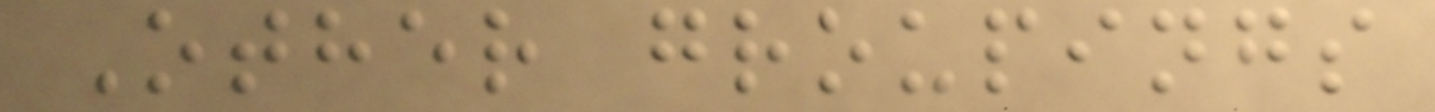Other groupings
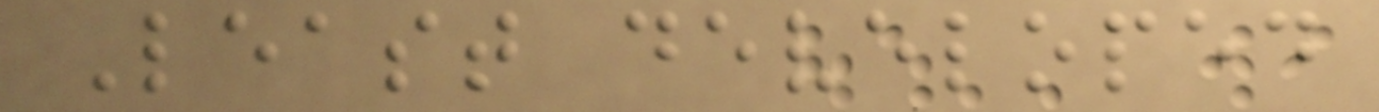Least developed
